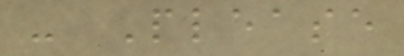- Please
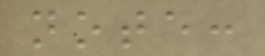note:
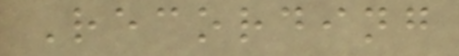Recording
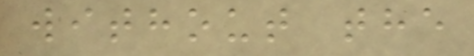without the
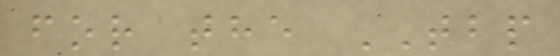for the TBP
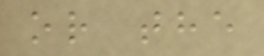or the
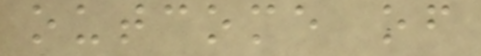outcome of
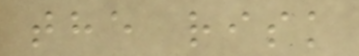the risk
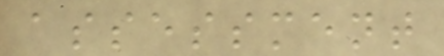assessment
